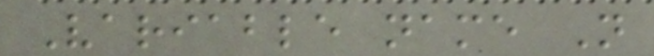Variable name N
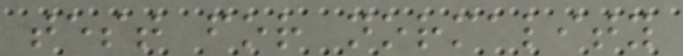test for normality
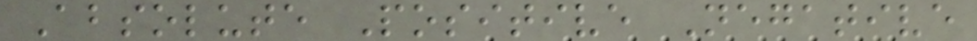Absolute Positive Negative
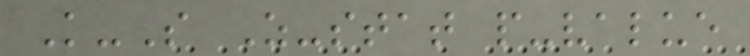K-S Z-stat p-value
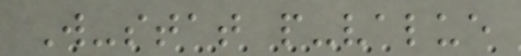W-stat p-value
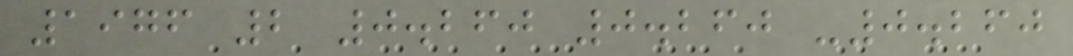1976 2 0.260 0.260 -0.260
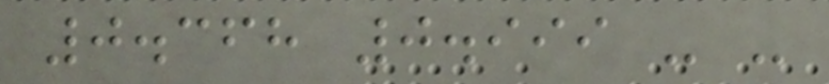0.368 0.999 - -
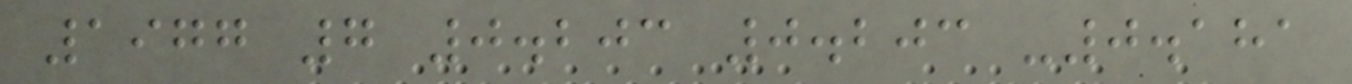1977 7 0.203 0.203 -0.181
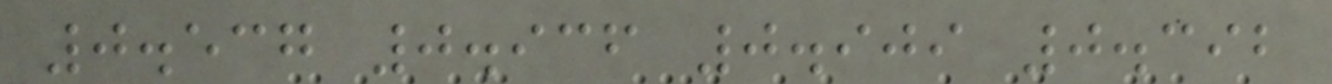0.537 0.936 0.909 0.392
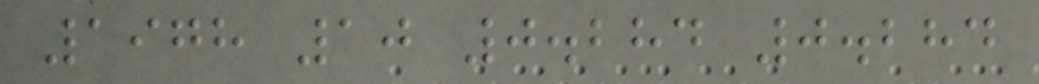1978 10 0.284 0.284
